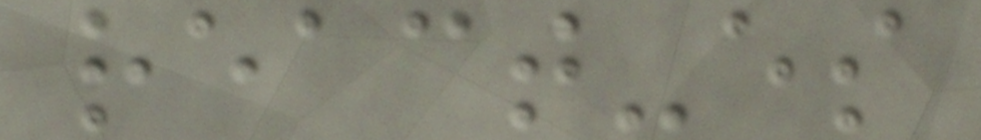react-es
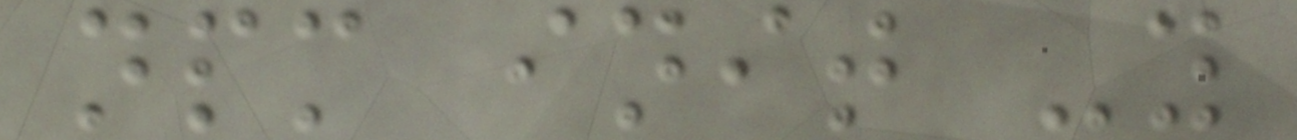npm init -y
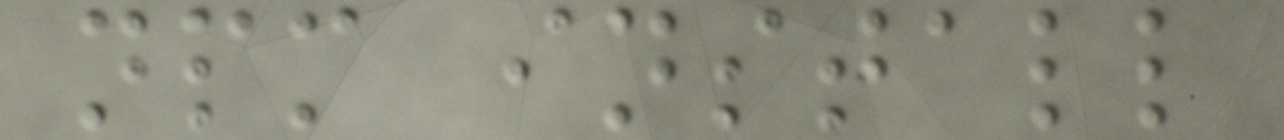npm install
